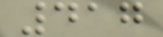417
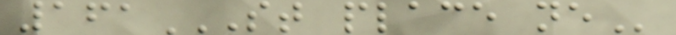161ST PLACE NE
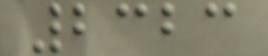2323
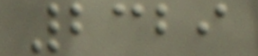2329
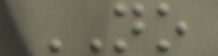NO
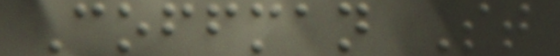Coffman St
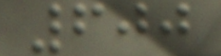600
